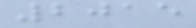2015
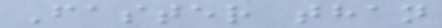Faster than
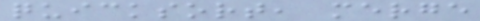quicksort, merge
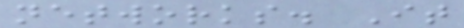networks. It
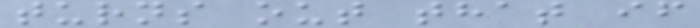turns out that if
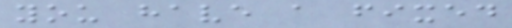you have a fixed
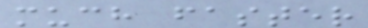much faster
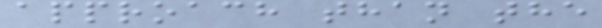approach than the
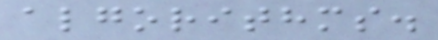algorithms.
